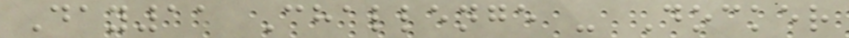Day11 Challenge - Docker
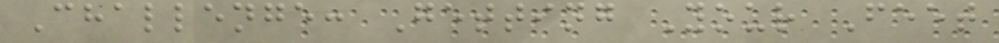Challenge: Getting Your Feet
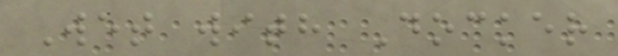Wet with Docker
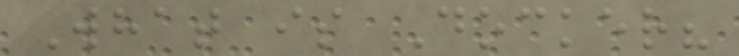What is Docker?
